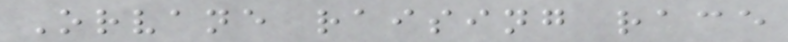Orvane raising race
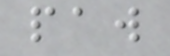paw
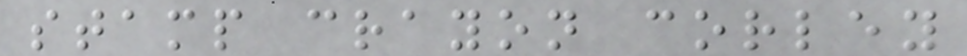stamp crayon corley
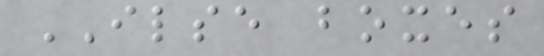ILSE boxes
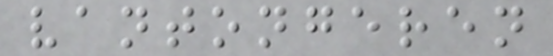vantongeren
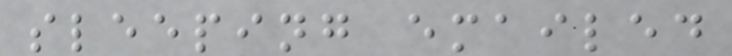sleeping emailed
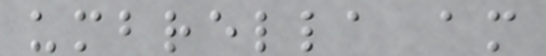umbrella am
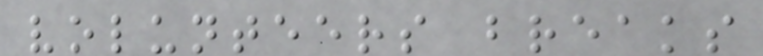volunteers breaks
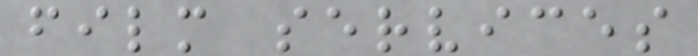film services
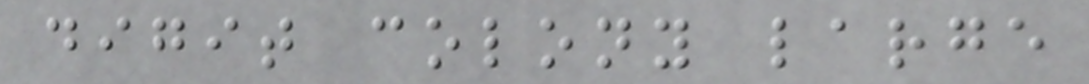digit colony large
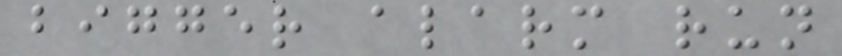bigger alarm run
